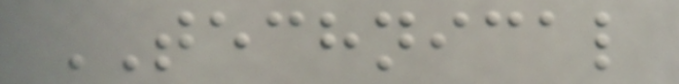TECHNICAL
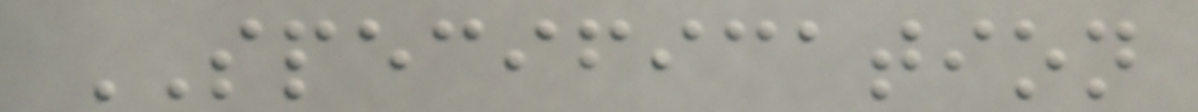SPECIFICATION
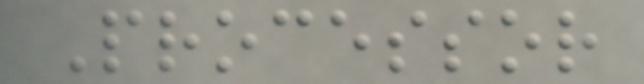Processor
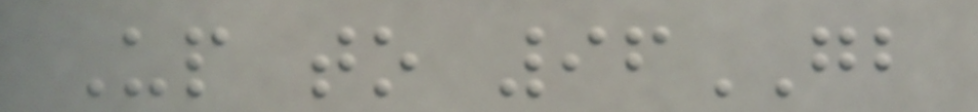Up to 96GB
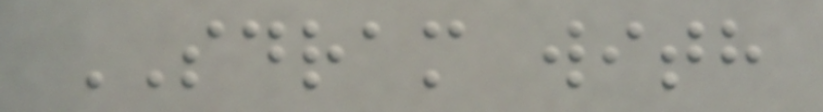SDRAM with
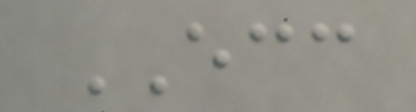ECC
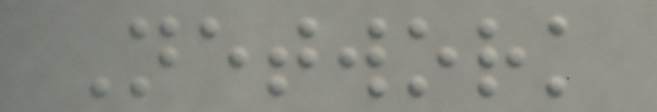Network
